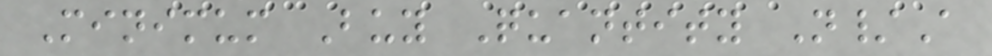Minimum Buy Quantity N/A
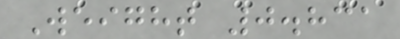Weight 0.831
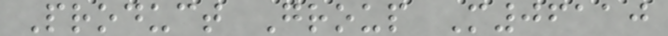Product Group M06110
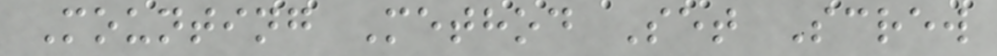Mounting Method Set Screw
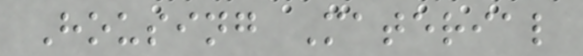Housing Material
